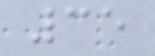35
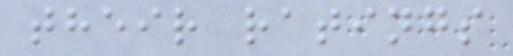their ratings
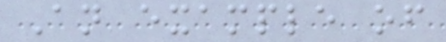An example of
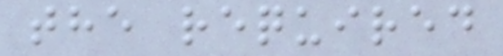the required
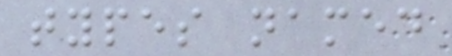types named
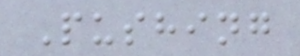Pushing
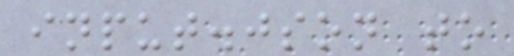input.json to
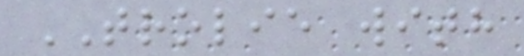TROLIE with
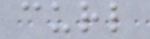curl
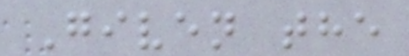Given the
